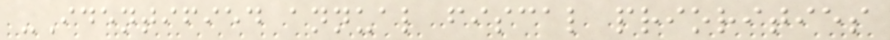-Identified annual fiscal priorities
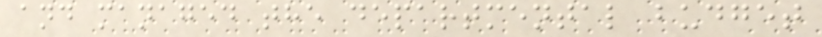and managed the departmental budget
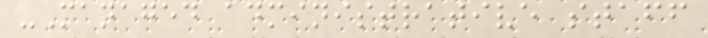-Managed administrative staff
